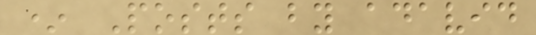* Posts by adavid
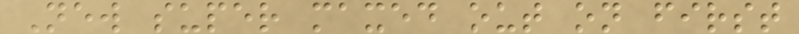New super maxed out on first
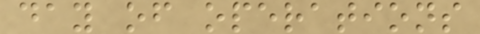day of operations
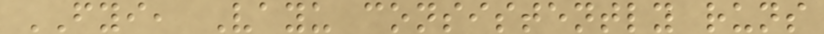FYI, Vayu consistently runs
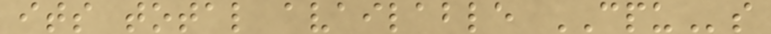its total available CPUs
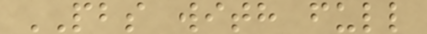PBS with full
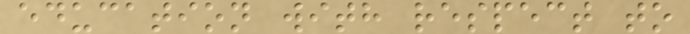education with respect to
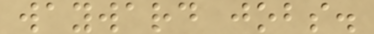wayward jobs.
